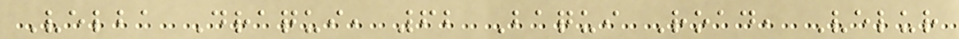Velba Draqui, 62 Baqui Road, Velur
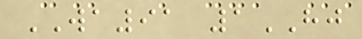WA91 1HJ
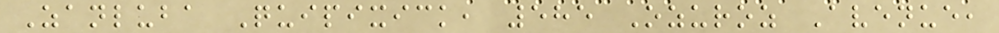Zanluba Quipixick, 585 Ozuroz Avenue,
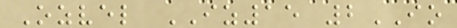Ozvel IZ15 2IO
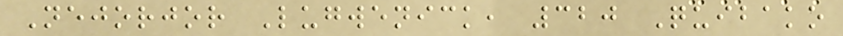Nejorjor Lugwenick, 320 Quibako
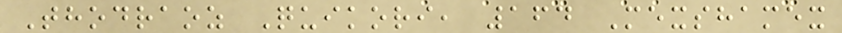Thodraoz Quikori, 164 Mexshamex
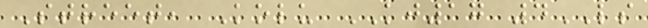Street, Kolu KJ17 4LS
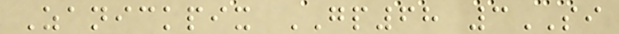Zanickpix GP68 3SI
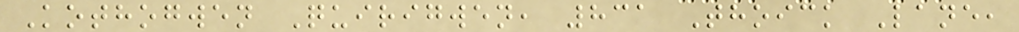Kothogwen Quirigwen, 831 Thoick Lane,
